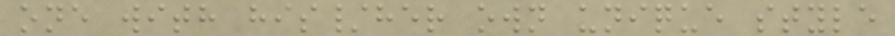one with his/her own unique style
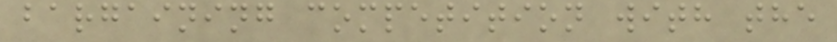bargaining competition with the
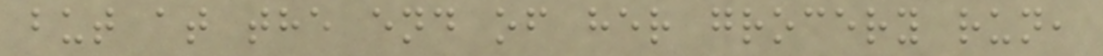but at the end of her grocery run,
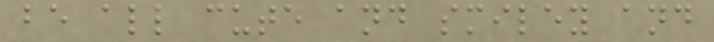be all cute and smiley and
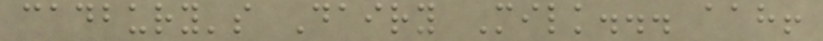cadbury's Dairy Milk... aah!
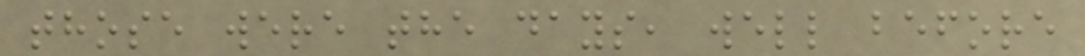those were the days, well before
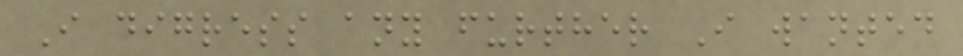I digress any further I wanted
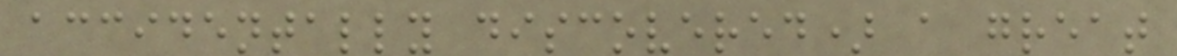accidentally discovered) a great
